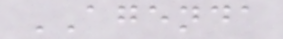AGENDA
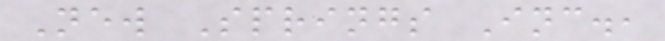New Springs Inc.,
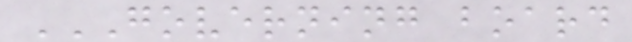GOVERNING BOARD
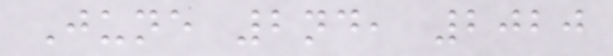June 2nd, 2020
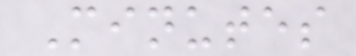Minutes
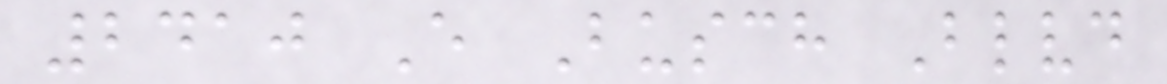2410 E Busch Blvd
